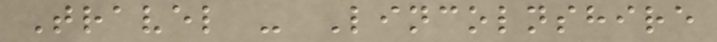Travel - Lincolnshire
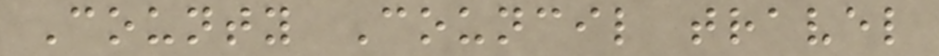County Council travel
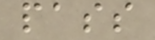pass
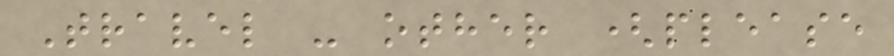Travel - other (please
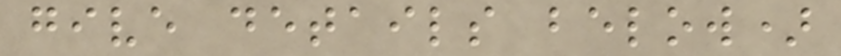give details below)
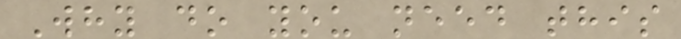Why do you need this
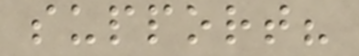support?
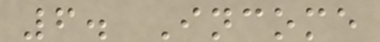6. Income
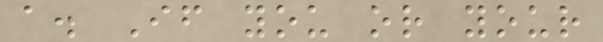a. If you or your
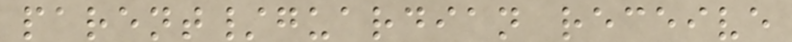parent/guardian receive
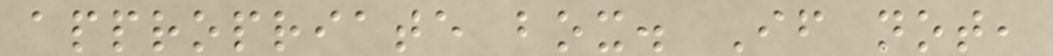appropriate box. If not,
